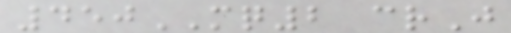450MQ2 crJ
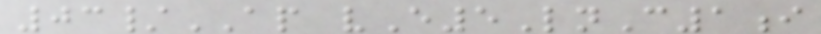03/AP vE5LnC1i
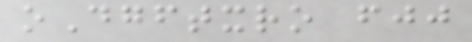oDgftxro fjj
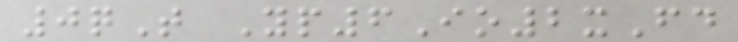0qT Yp6Io2xFd
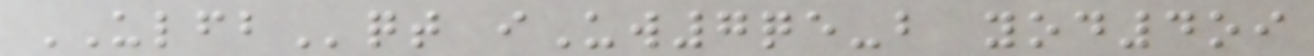ULFBqt iUw7qe-b yod4oi
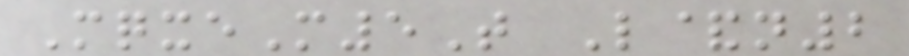MqxeM5T L&n2
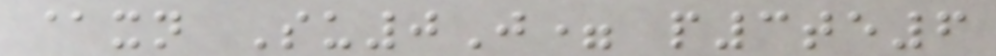@xn Su0J= p3te6
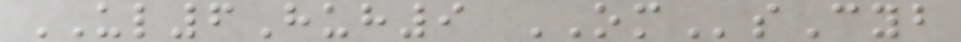UL6Huh9 OMsCyb
